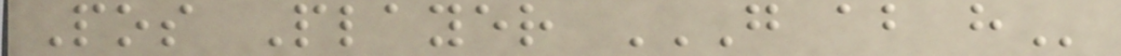Pos Player G AB H
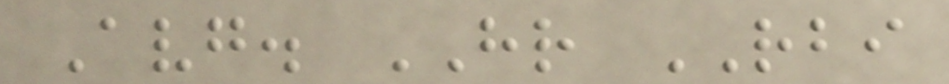Avg. HR RBI
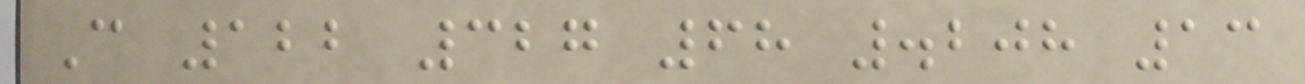C 122 327 68 .208 13
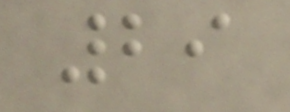29
